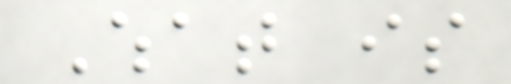What is
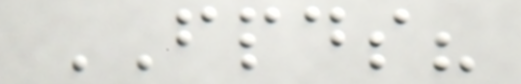FPDS?
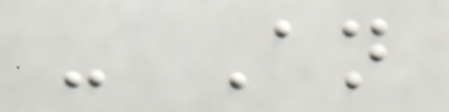- An
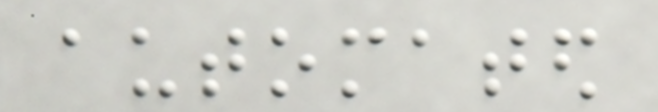automated
